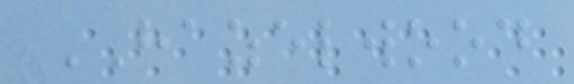HAZELWOOD
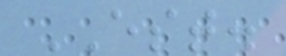EST.
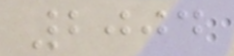2004
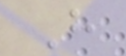H
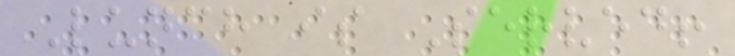Lunch is Served!
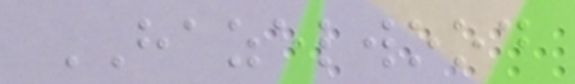HAZELWOOD
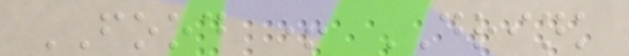FOOD + DRINK
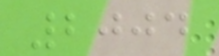2004
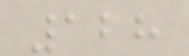128
